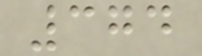374
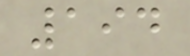194
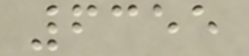6355
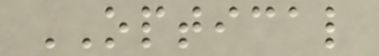OPTICAL
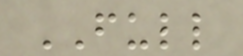FULL
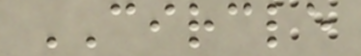CIRCLE
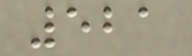521
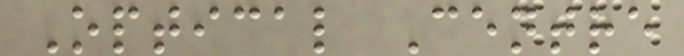Optical Centre
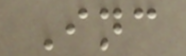Inc
